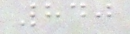840
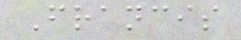Francis
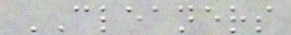CLEANERS
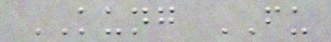KUNG FU
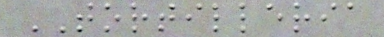TORTILLERIA
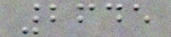2645
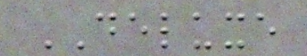DELUXE
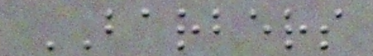BARBERS
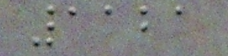1121
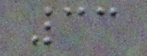33
